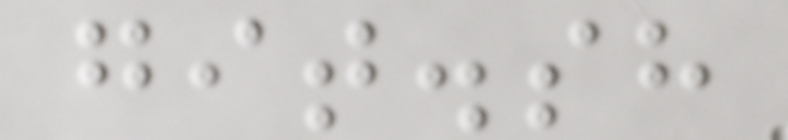git.sh
